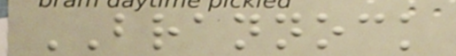BRANNOCK
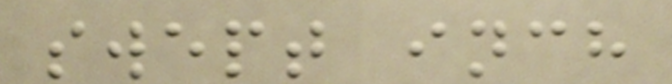swept inch
